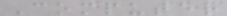Computer
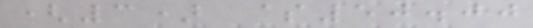(3) $50.00
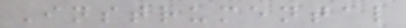Instrumental
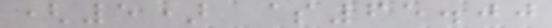(5) $65.00
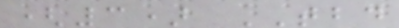(3) TBD
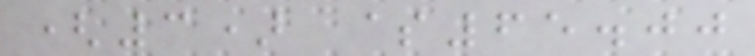(3) $65.00
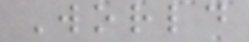World
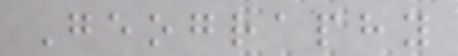Geography
